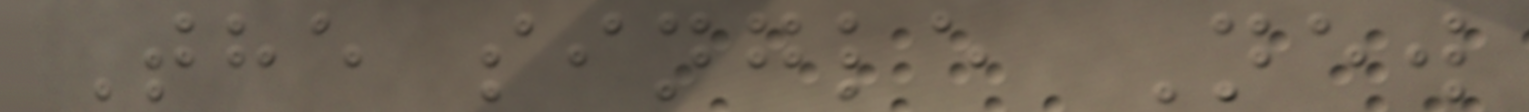The single New
